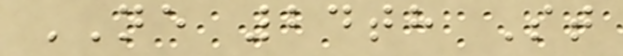NE 24th St
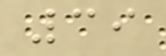39
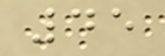45
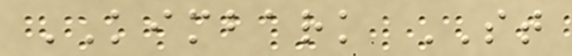KIMBARK ST
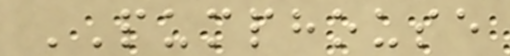PUMPHOUSE
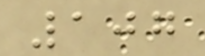107
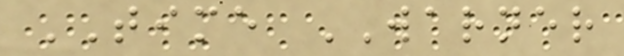TIME WARNER
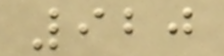920
